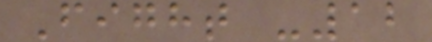Fight -12
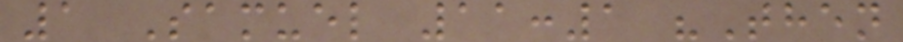1 Samuel 11:1 "Then
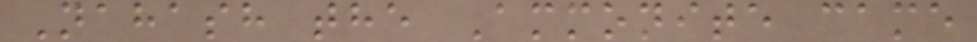Nahash the Ammonite came
